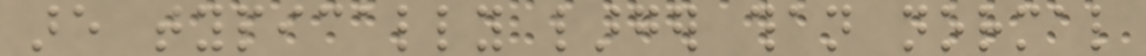are typically larger than normal
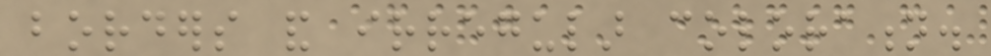borders and irregular coloration.
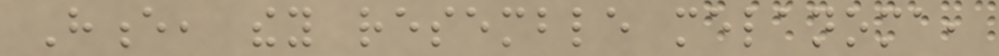Hence, they resemble melanoma,
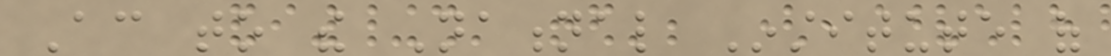According to the National Institute of
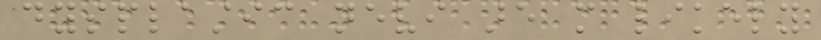dysplastic nevi are more likely
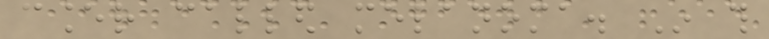cancer called melanoma. In this
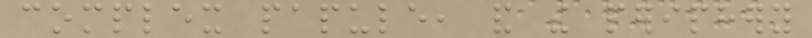complex papule, and the periphery
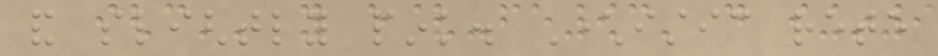and slightly pink. Characteristic rete
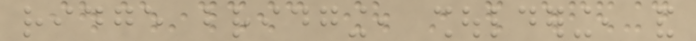ridge bridging, shouldering, and
